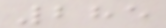285
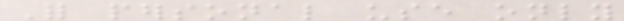For personal use only
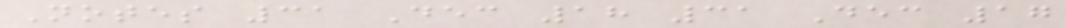Notes 31 Dec 18 31 Dec 17
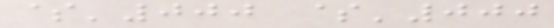$'000 $'000
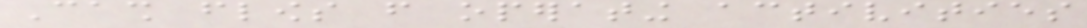Cash flows from operating activities
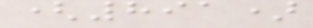(891)
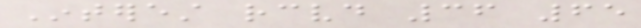Interest received 36 65
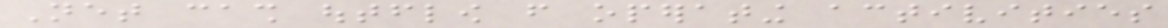Net cash outflow from operating activities
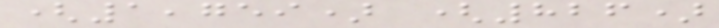(1,759) (826)
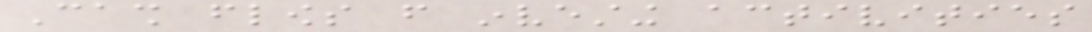Cash flows from investing activities
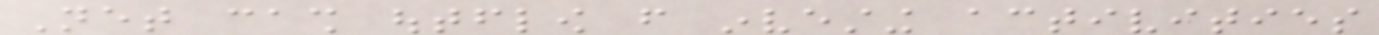Net cash outflow from investing activities
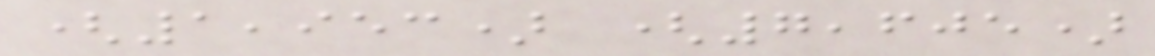(1,953) (7,605)
